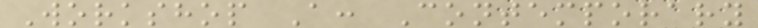Workshop A: Contemporary
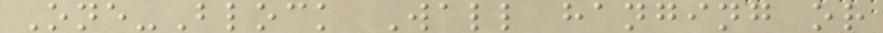One-Block Wall hanging or
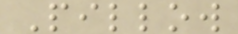Pillow
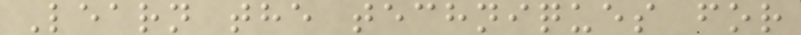Learn the techniques for
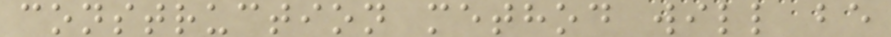construction method will be
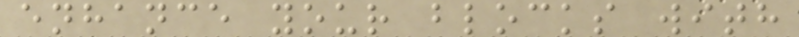enhance your blocks with
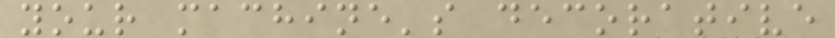your machine's decorative
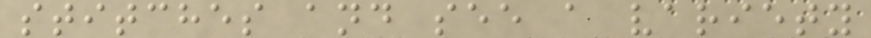stitches and see a variety
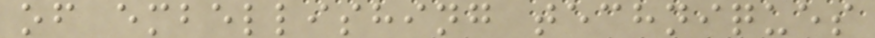of embellishing techniques
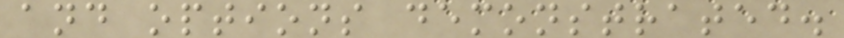and options demonstrated.
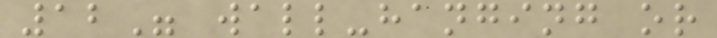12" wall-hanging or
